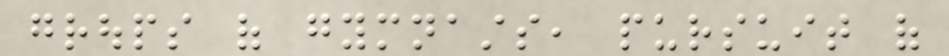groups of gymnasts, pursuit of
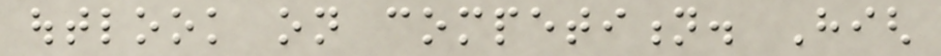outlook on competition. High
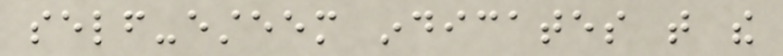self-esteem indicates that the
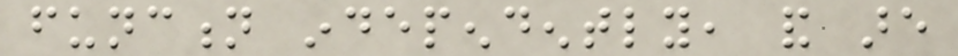function independently, and are
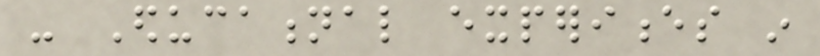- Educational experiences in
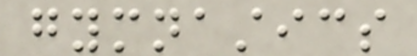gymnastics
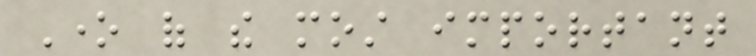One of the most important
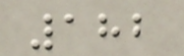182
